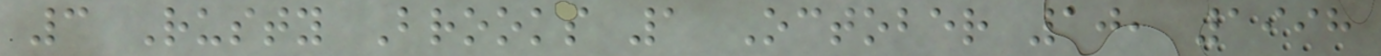3 Rusty Brooks 1 October 10, 1998
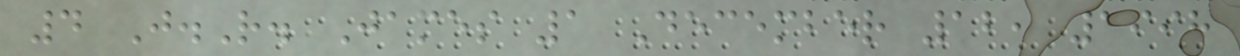4 J.R. James 1 December 12, 1998
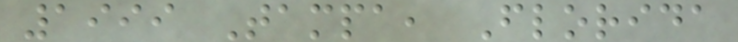1999 Tampa, Florida
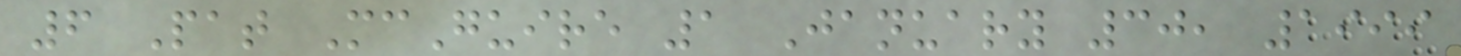6 Pat McGuire 1 January 30, 1999
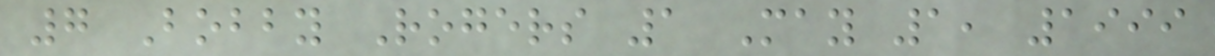7 Bobby Rogers 1 May 1, 1999
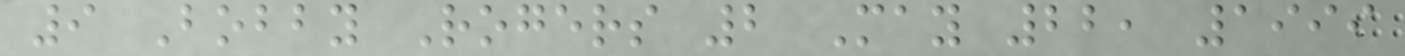9 Bobby Rogers 2 May 22, 1999
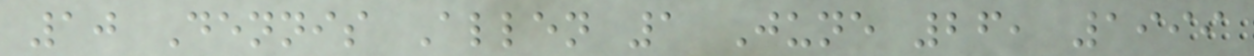10 Dennis Allen 1 June 26, 1999
